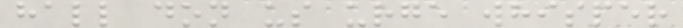hall don us urge whisper
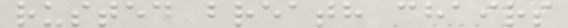rusted breath chairs
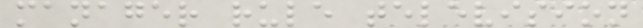manager rule television
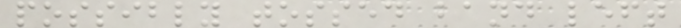possibly tossed band left
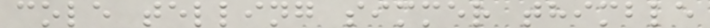cole telling simmer thimble
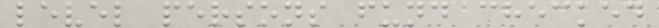level persons fund checked
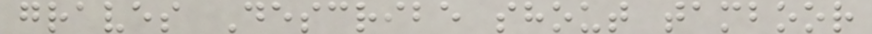graves Describe shout tamboor
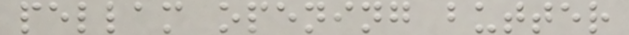pellam opening butter
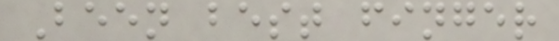Been best finger
